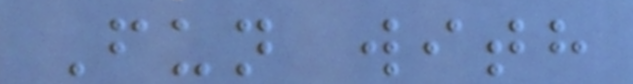Fun with
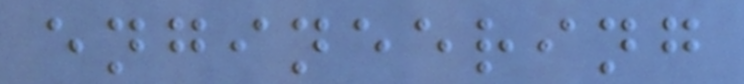engineering
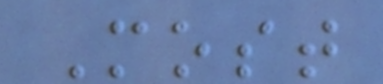Most
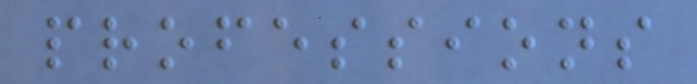professions
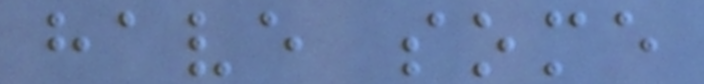have some
